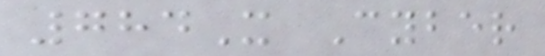784X Cyber
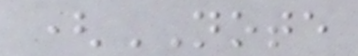(NOTE
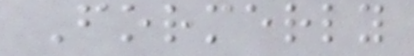Formerly
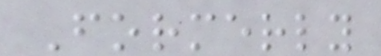Formerly
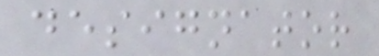designator
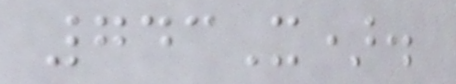743X).
